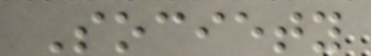Society
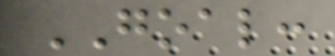GOAL:
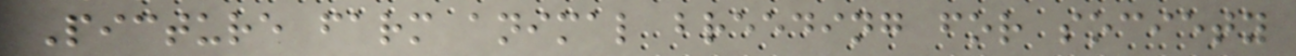Picture farm animal breeding for society
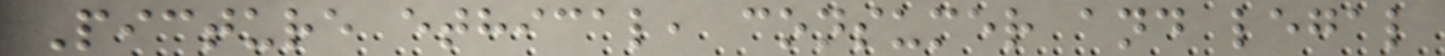Picture ethical, consumer and legal
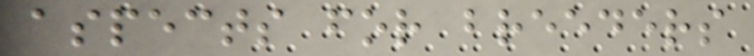aspects for breeders
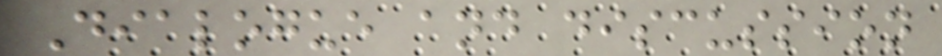Dialogue and discussion
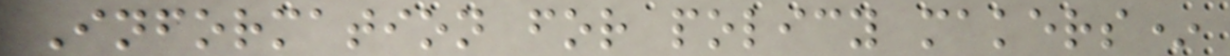Information for policy makers*
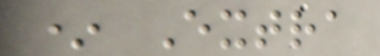* Extra
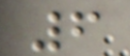6
